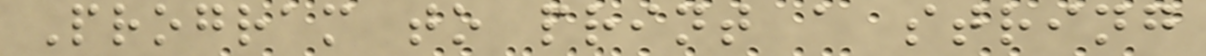Program to print a string
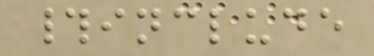#include
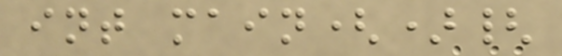int main(){
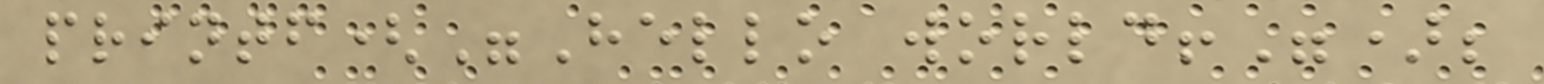printf("Hello world!");
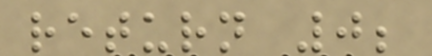return 0;
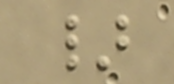}
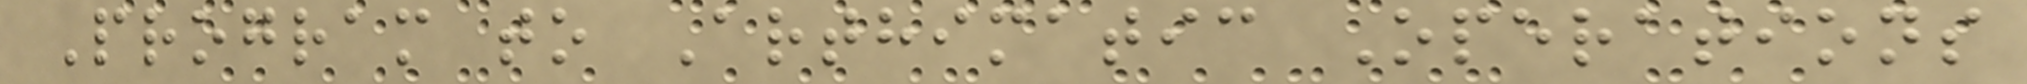Program to Arthimatic Operations
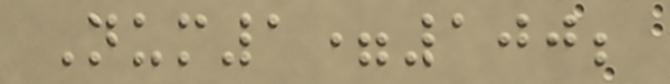Num1=100;
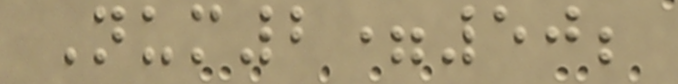Num2=50;
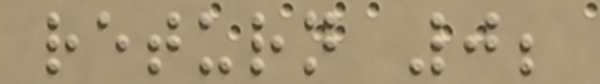return 0;
